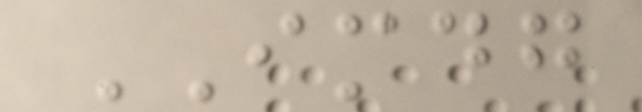IMDG
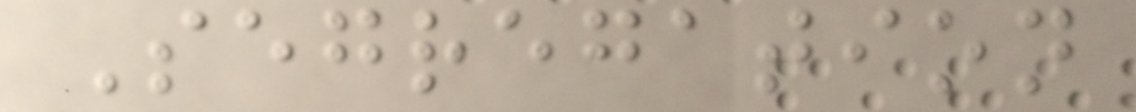Segregation
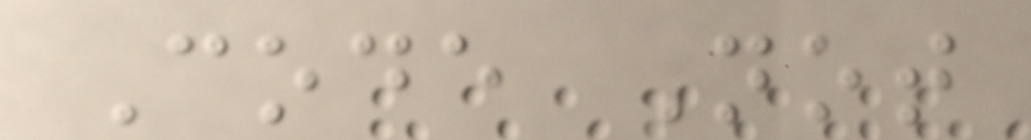Code Not
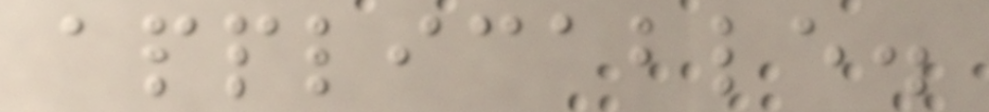applicable.
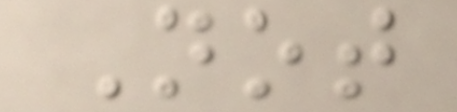Not
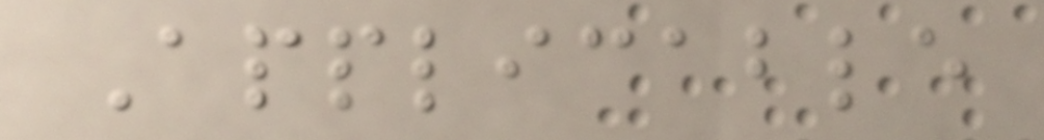Applicable
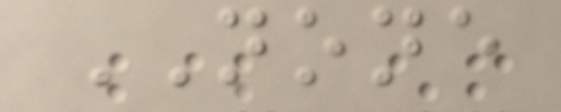NONE
